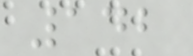142
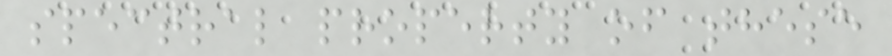spectral property of these
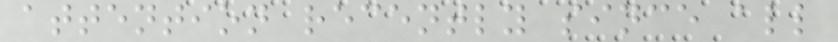attention recently since all
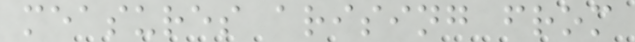measures arising from
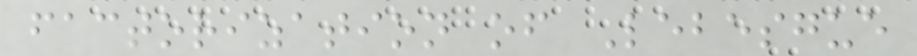factorization of Lebesgue
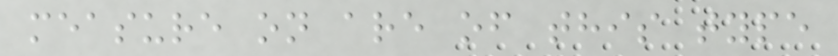measure on are of this type
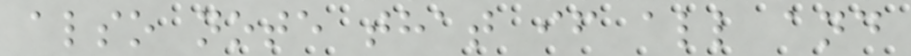also note that if all and
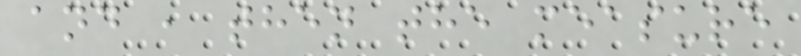and , then the measure
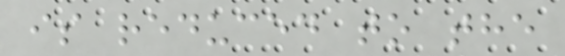is reduced to the
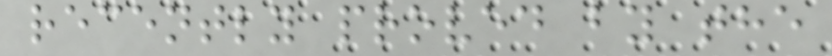recently proved by the
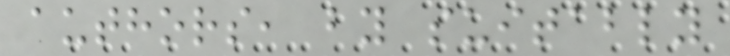authors, by suitably
